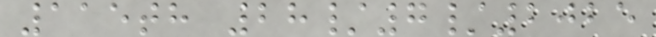115th 28/7/2025
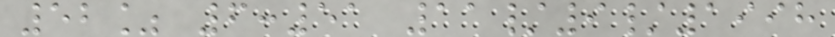52% 6:51 11/9/1998
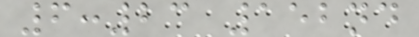6:23 152nd
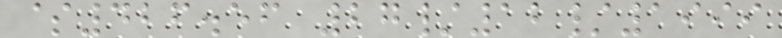$426.56 27/12/1999
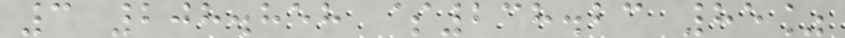3 208.858 $238.23 85%
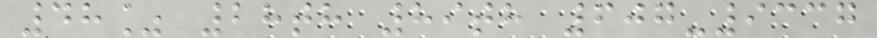48% 28th 89th 607-9337
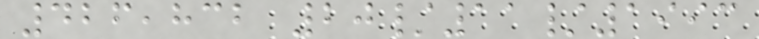426,832 20/11/1993
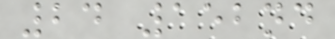24 152nd
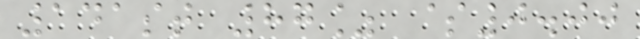141st 87% $0.00
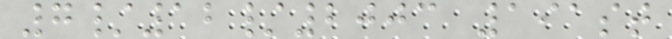7/12/2003 191st
